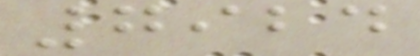7924
